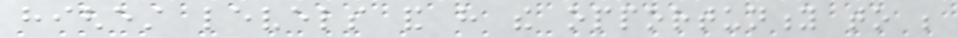highest levels and have the opportunity to be
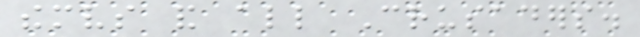themselves and all Crusaders.
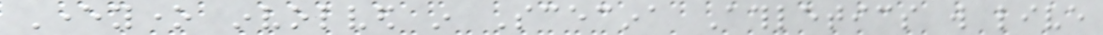Everyone involved in Scecina Athletics will live
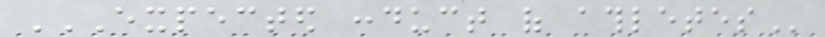EXPECTED CONDUCT OF ATHLETES
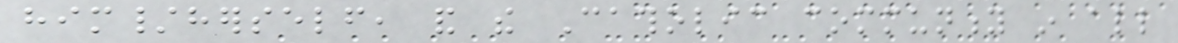him/herself, and the Catholic community in all
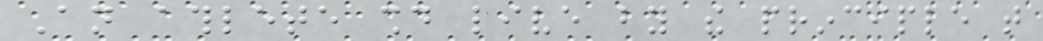An athlete should live by the principle that
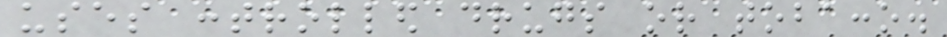uses controlled drugs or tobacco.
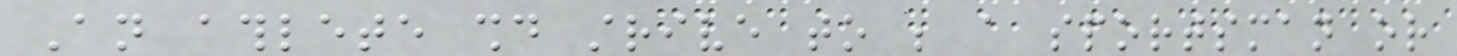An athlete should strive to be a sportsman or
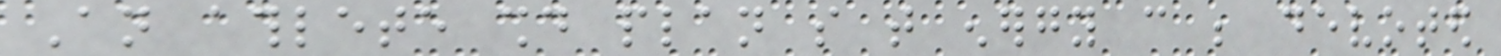An athlete should plan so that energy can be devoted
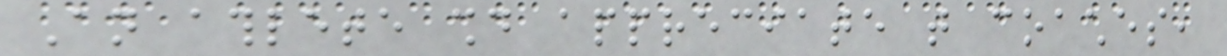An athlete should appreciate that coaches,
